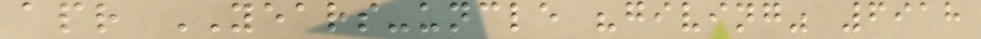apr YEARS-uncle "giving" 6918
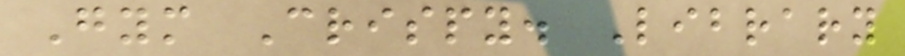Gym Crispy. Library
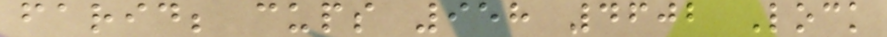farid; cups 958 4602 Lock
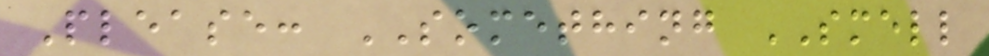Please: SOMETHING SMELL
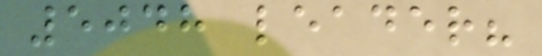5048 leader?
